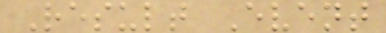Result Event
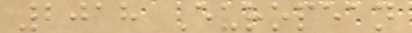2018 European
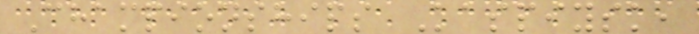Championships Kaspiysk,
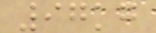97kg
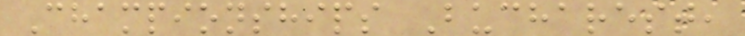Championships Bucharest,
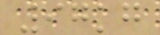97kg
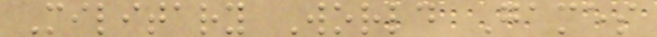Military World Games
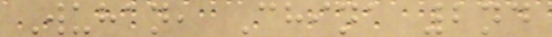Wuhan, China 2nd
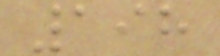198
